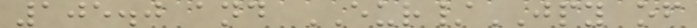105.0 and EUR/JPY of
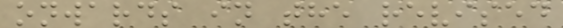onwards in the revised
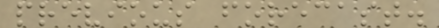previous forecast.
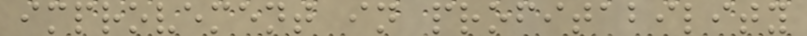improvement in profitability
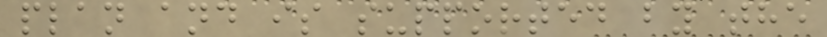plan and is supported by the
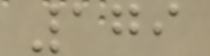179
